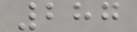287
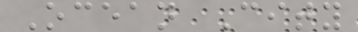Ocean City
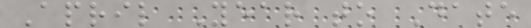April Year to Date
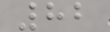82
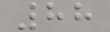88
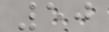50
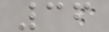36
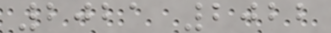2021 2022
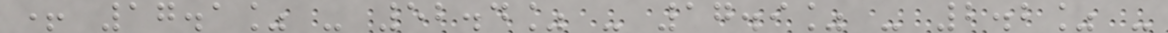+ 17.1% - 52.4% - 17.9% - 2.2% -
